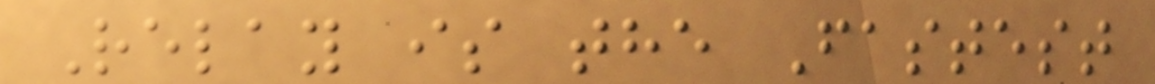Relay is the Fastest
